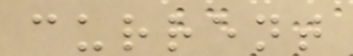current
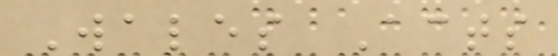Wales Acts
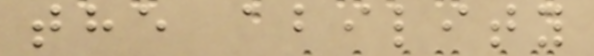the ability
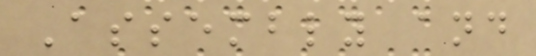Assembly and
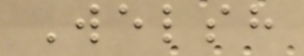Welsh
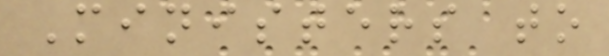Ministers to
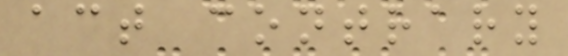act contrary
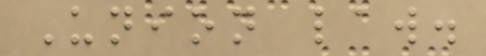Union law.
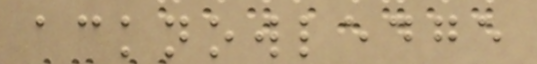acknowledge
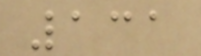131
